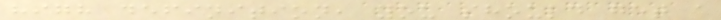high definition, you should get a
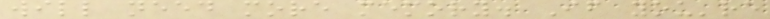will need more memory. If you're
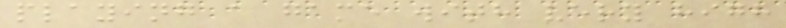playing a game with very high
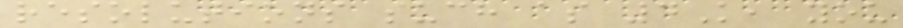resolutions such as 4K, you
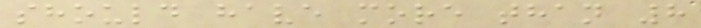should have more than 8
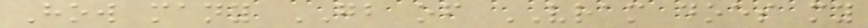How many GB of VRAM does my
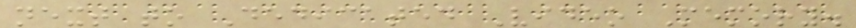next to Dedicated Video Memory.
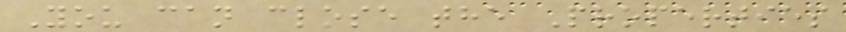You can close the Properties
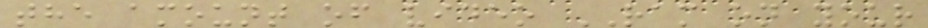the amount of video RAM on your
